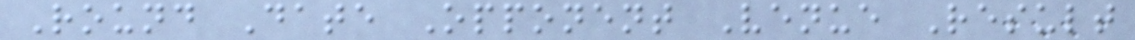Round Date Opponent Venue Result
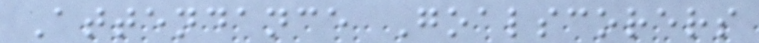Attendance Goalscorers
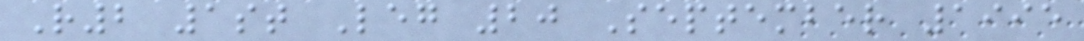R2 1st Leg 20 September 1995
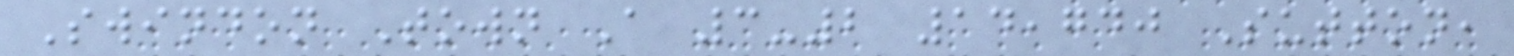Swindon Town A 3-2 14,740 Sutton,
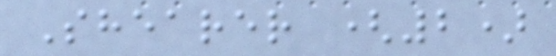Shearer (2)
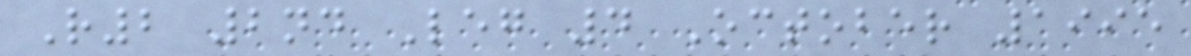R2 2nd Leg 4 October 1995
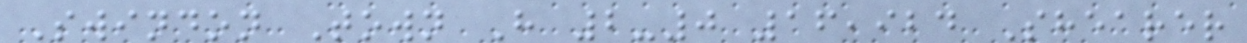Swindon Town H 2-0 16,924 Shearer
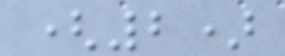(2)
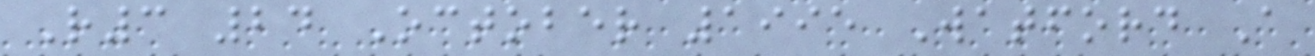R3 24 October 1995 Watford A
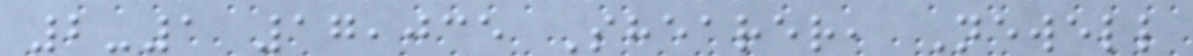2-1 17,035 Shearer, Newell
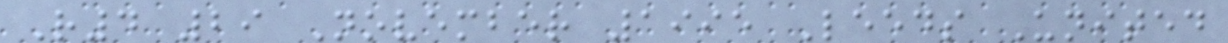R4 29 November 1995 Leeds United
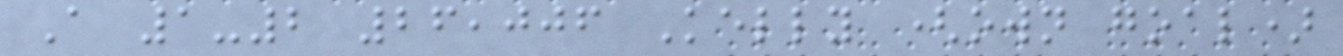A 1-2 26,006 Kelly (own goal)
